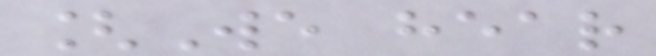[We hear
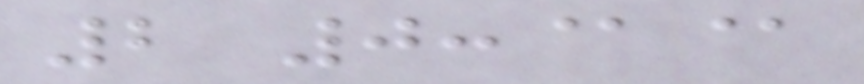2 0:@@
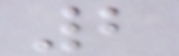2
